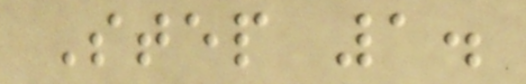Step 1.
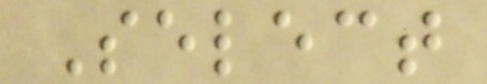Select
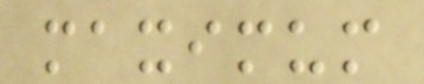maximum
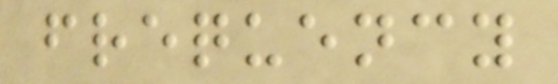frequency
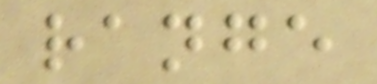range
